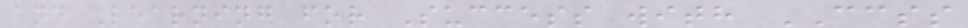and Learning for Success with CCSS
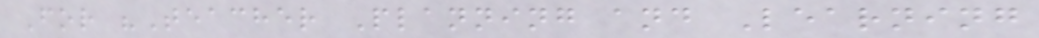For "Teacher Planning and Learning
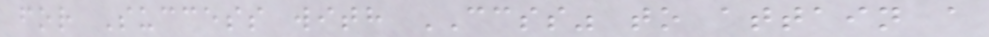for Success with CCSS" to attain a
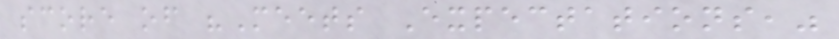score of "Meets Expectations,"
